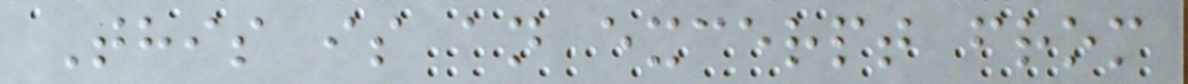This is an excerpt from
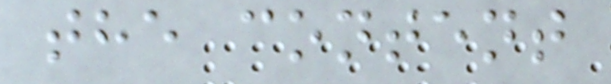the content
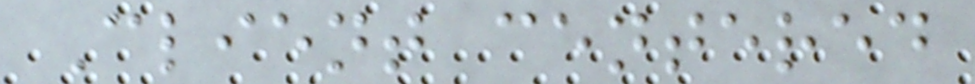Client centered
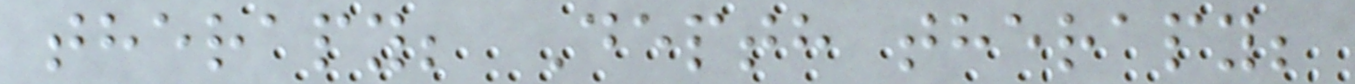therapy; Depth therapy;
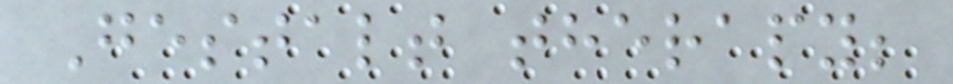Gestalt therapy;
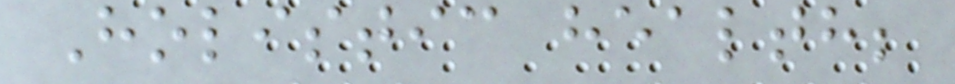Holistic health;
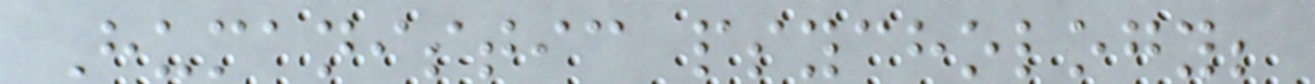Humanistic psychology;
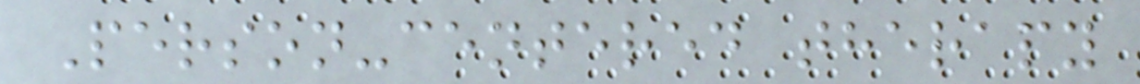Person-centered therapy
